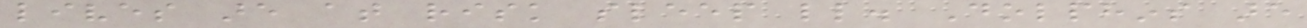lives are at risk sleep little. Dolphins are
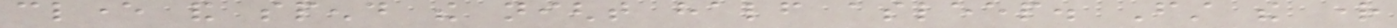clever and spend the night half asleep. First the right
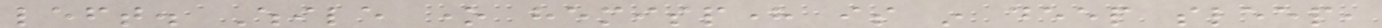left. While one hemisphere is in deep sleep,
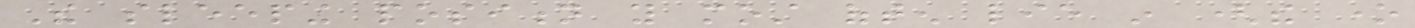The sleeping position you most often lie in (the one
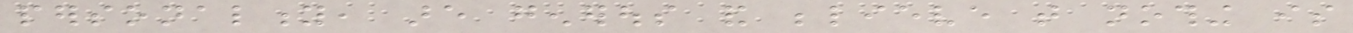personality, are generous and believe that nothing is
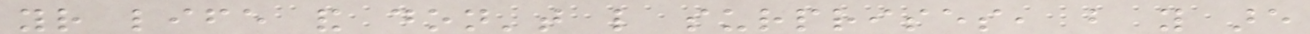your life and don't like surprises, but you are
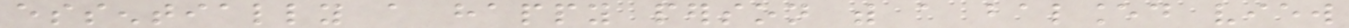essentially a happy person with a balanced view
